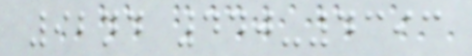92nd 440-4393
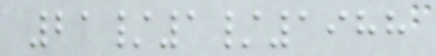21/1/1988
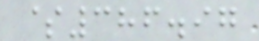$386.97
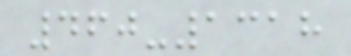460-1318
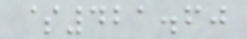$421.60
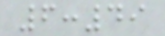6:49
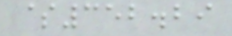$352.29
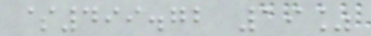$499.72 19%
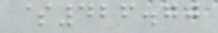$426.70
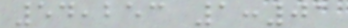54,253 1:01
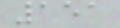151
